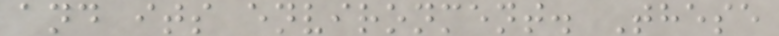and its environment. These
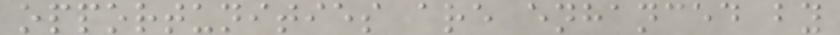opportunities are enhanced by
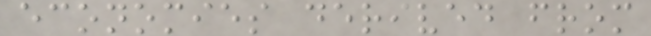economies derived from
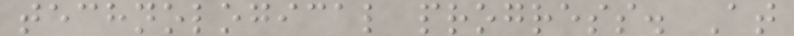technological progress. At
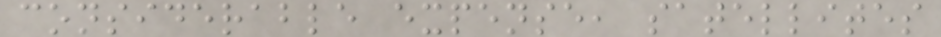considerable expense, satellites
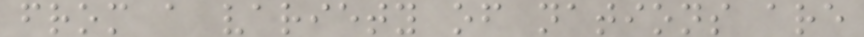from a variety of nations are
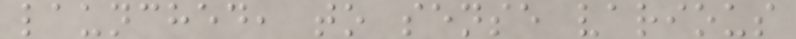launched, to sense various
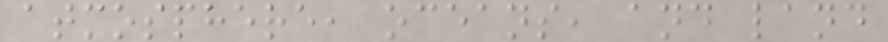atmosphere, oceans, and land
